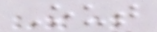Out
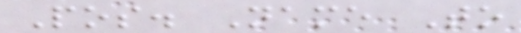Pos. Name To
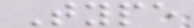Type
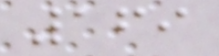169
